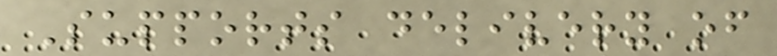Supports delivery of
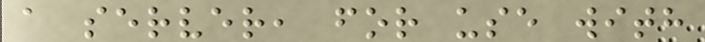a server, for use with
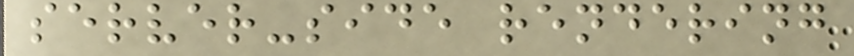server-side rendering
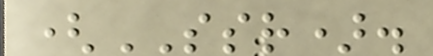(SSR).
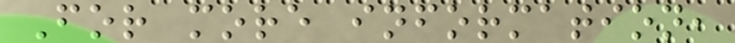For more information,
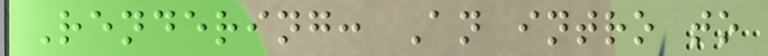Rendering: An intro to
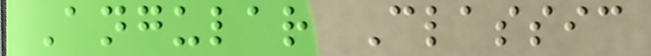Angular Classic
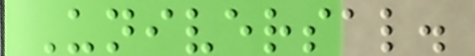Universal.
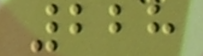228
